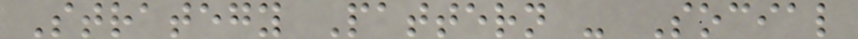Strategy Pattern - Social
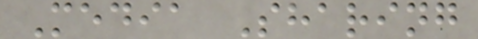Media Sharing
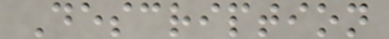Description
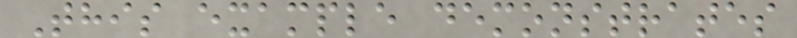This example demonstrates
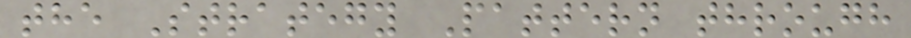the Strategy Pattern through
